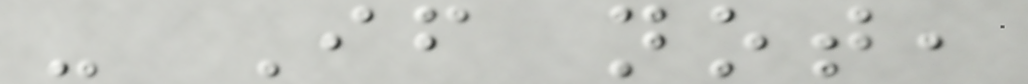- If not,
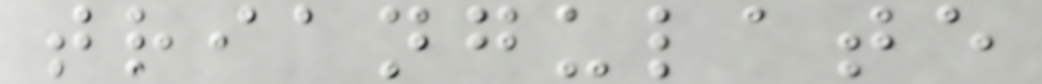triangulate
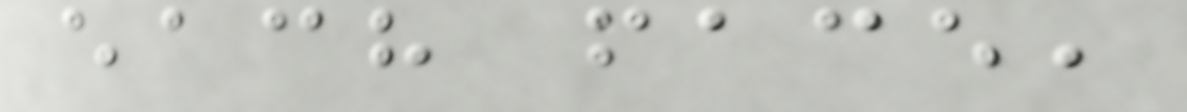each face,
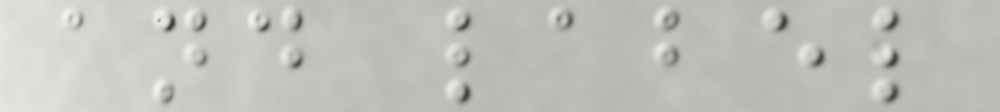and label
